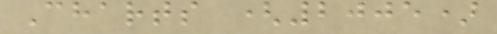Charts (2005)
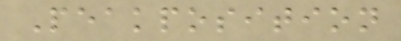Peakposition
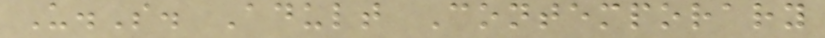U.S. Adult Contemporary
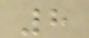8
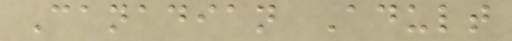Canadian Adult
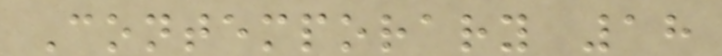Contemporary 18
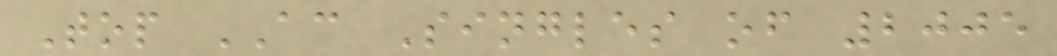Top AC Singles of 2005
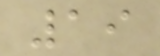19
